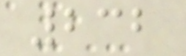232
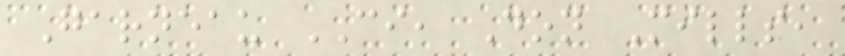Garneau CI, Don Mills,
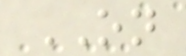ON
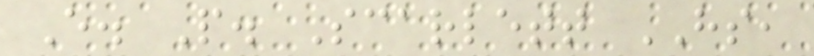E. P. Scarlett HS,
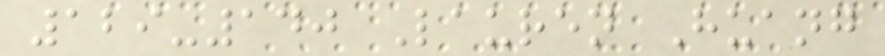129-140 Lauren Huang
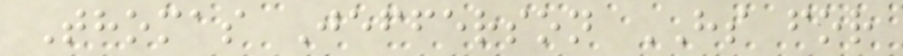Thomas Jefferson HS for
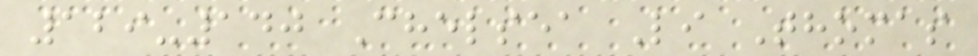129-140 Chelsea Li Thomas
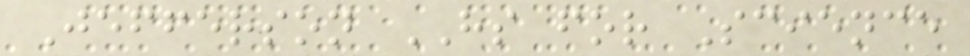Jefferson HS for Science
